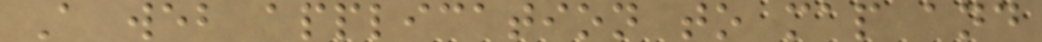A web application to map and
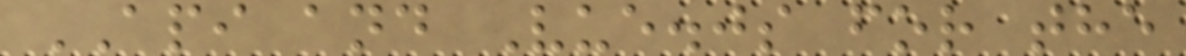API and Vue.js for the
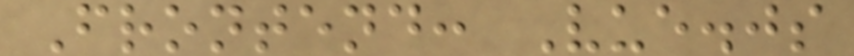Frontend: Vue.js
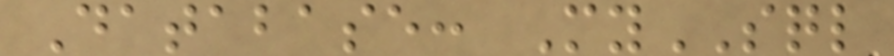Database: MySQL
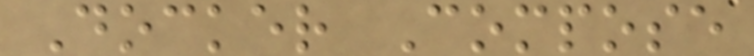Docker Compose
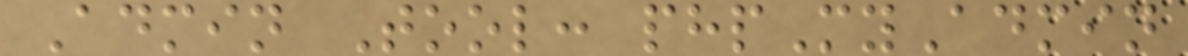Admin Tool: phpMyAdmin
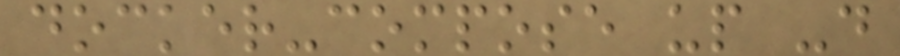docker-compose up -d
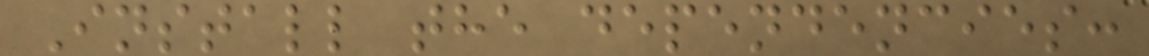Install the dependencies:
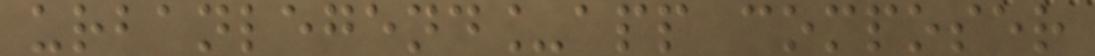urbanlegend_app composer
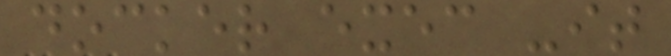docker exec -it
